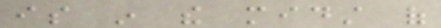is in the midst of
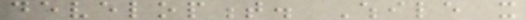development. While it
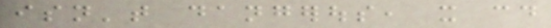isn't dangerous, it could
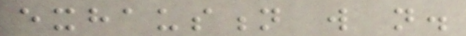exhaustion will not.
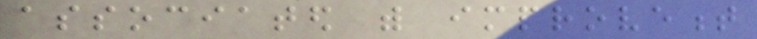associated with improvement
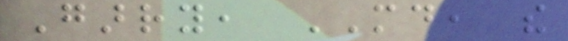Garry, MD, the
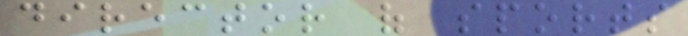director of sports
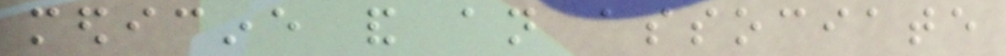medicine and an associate
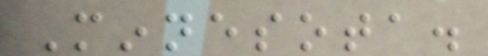Minnesota.
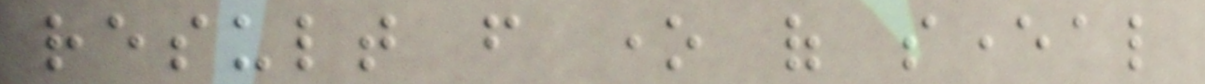result from one of several
